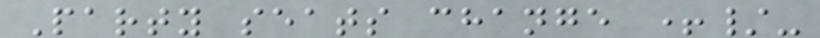Party seats change +/-
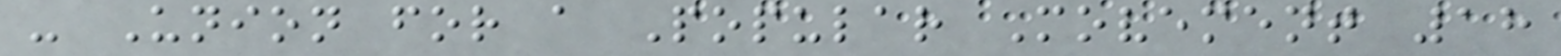- Union for a Popular Movement 18
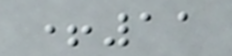+11
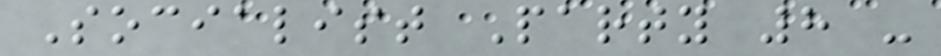Socialist Party 8 -
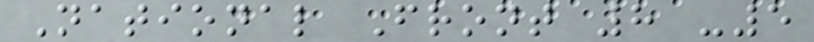National Front 8 -5
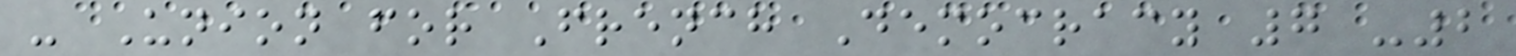- Union for French Democracy 7 -2
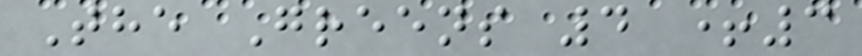The Greens 4 +3
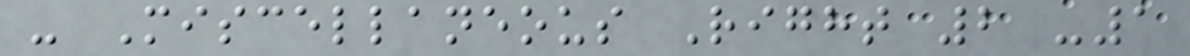- Miscellaneous Right 2 -1
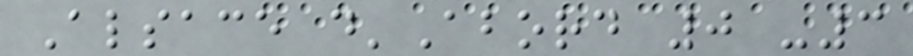Alsace d'Abord 0 -3
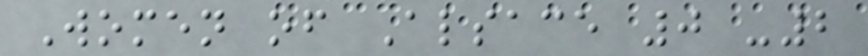Women of Alsace 0 -2
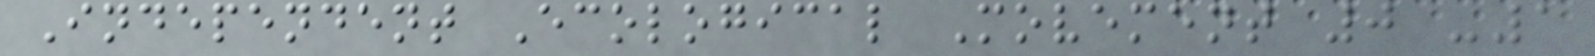Independent Ecological Movement 0 -1
